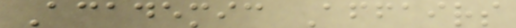Academic Affairs
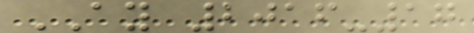AY 2016-17
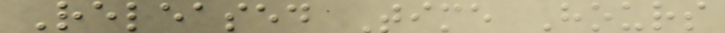Released Time Hours
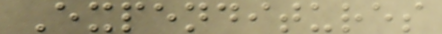Expenditures
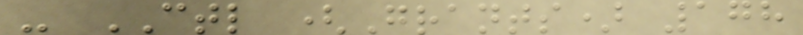- CTL (Grants) 178
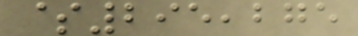$295,275
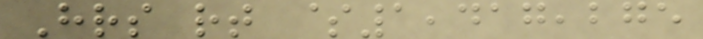Hrs rt $1,417,275
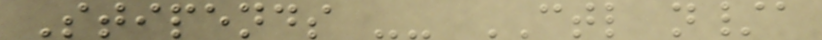Stipends -- CTL n/a
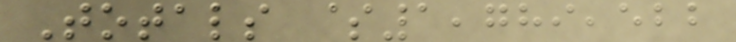Totals $1,789,522
